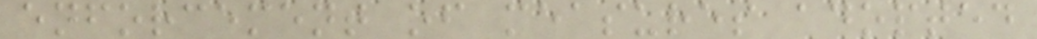enforcement of measures adopted
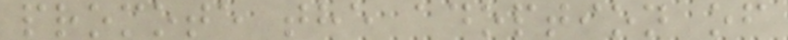promote the adoption of
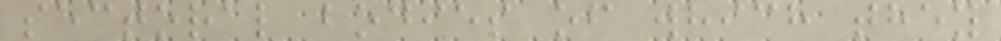sectoral bodies of which they
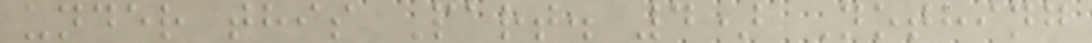under this Part. 4) Nothing
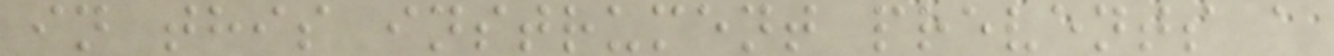in this instrument prevents a
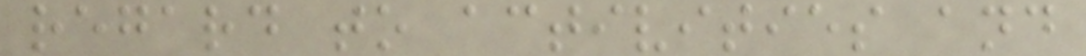regard to activities and
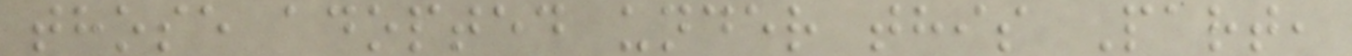those adopted under this Part,
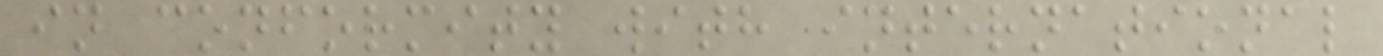in conformity with international
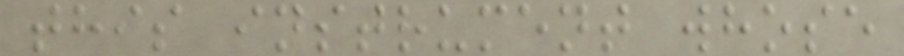this instrument whose
